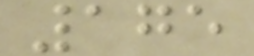175
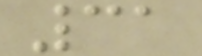31
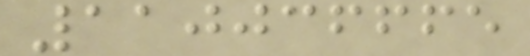110036665
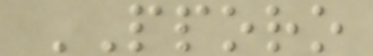PPORO
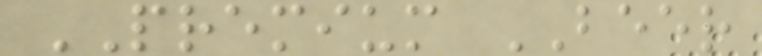PREMIUM BEER
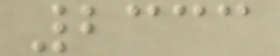2333
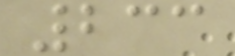233
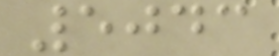5043
